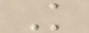K
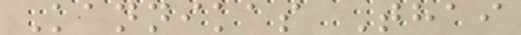Kannikas Thai
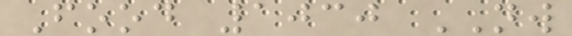Food 1030 NW
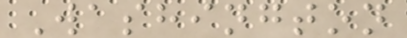Washington
